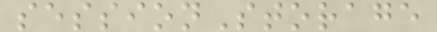sessionStorage
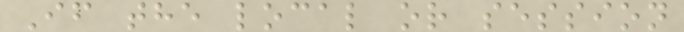If the local or session
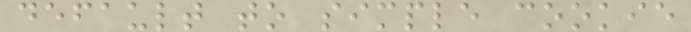default to simple cookie
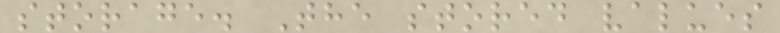storage. The stored values
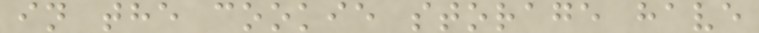in the cookie storage have
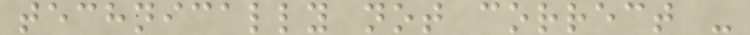technically not correct -
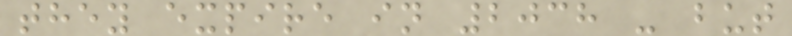they expire in 2038 - but
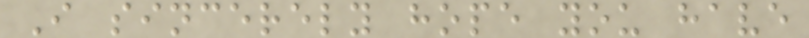I sincerely hope you have
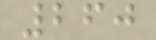260
